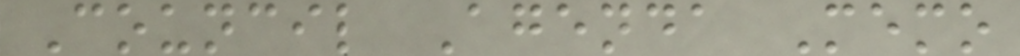Council Agenda Memo
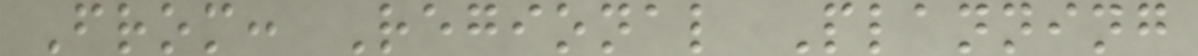From: Regional Planning
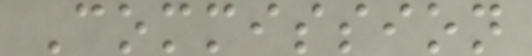Commission
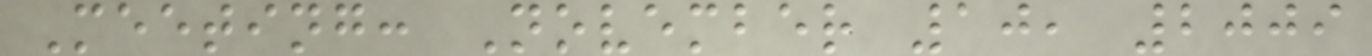Meeting: November 10, 2009
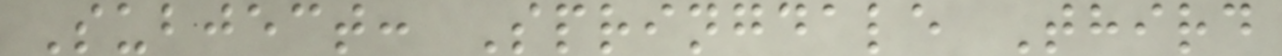Subject: Springdale Third
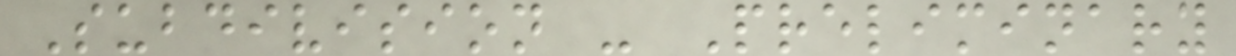Subdivision - Preliminary
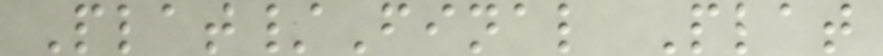Plat/Final Plat
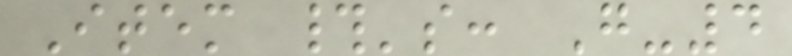Item #'s: G-4
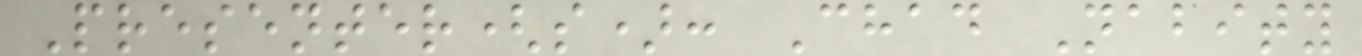Presenter(s): Chad Nabity
